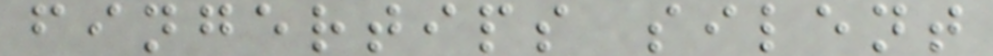fingertips silent
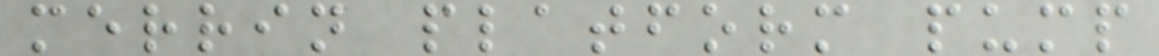merrin platform pump
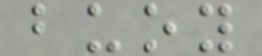buoy
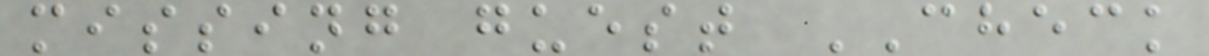missing guest CHECK
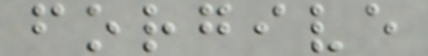forgive
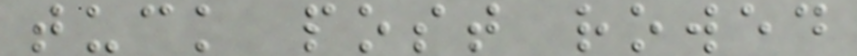tuck post rowed
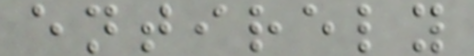entirely
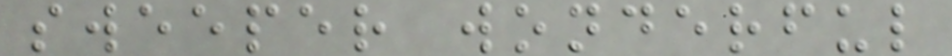sweeper wonderful
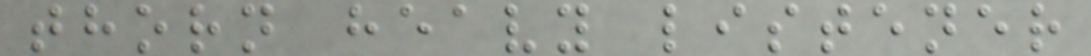thorn heavy listener
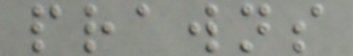prawns
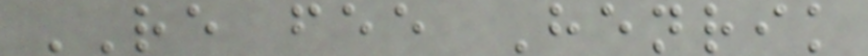RE fee Henrik
